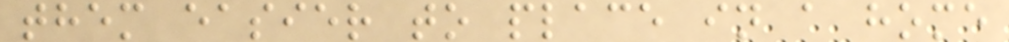them easier to place in a home
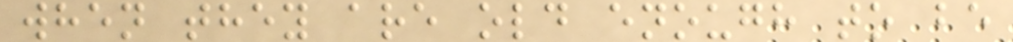when they are old enough to be
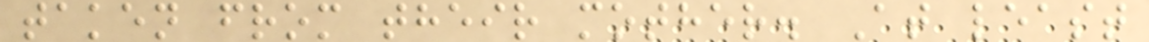taken from their mother. At least
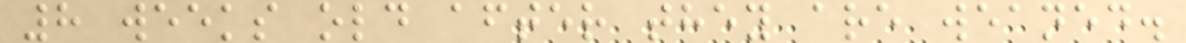8 weeks old after they are weaned.
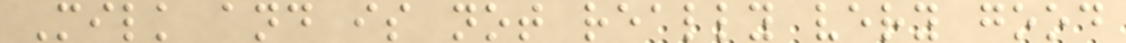Milk and is not really very good
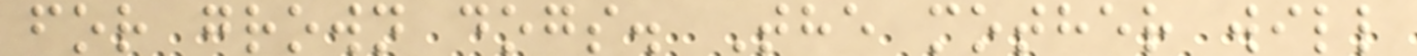for grown dogs. The mother will
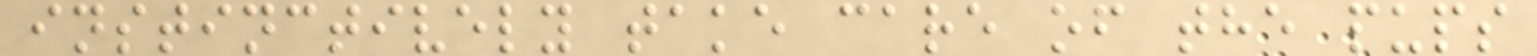instinctively take care of the pups
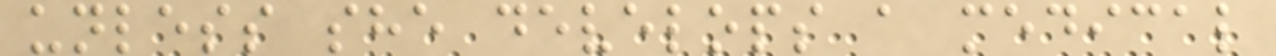unless she develops a medical
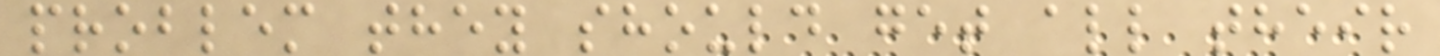problem they should get all their
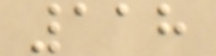118
